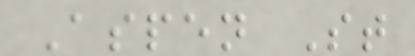Aspen St
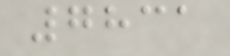7831
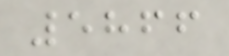5866
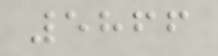5866
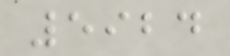5924
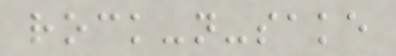rock-n-sake
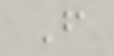F
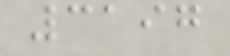3197
